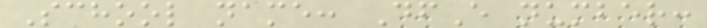School name: DfE number:
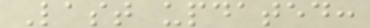Last updated:
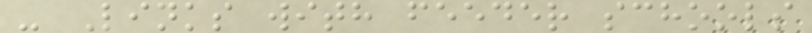- Links with feeder schools
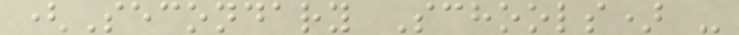(Secondary Schools) -
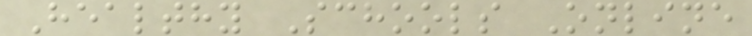Healthy Schools Online
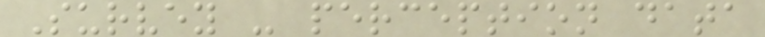Survey - perception data
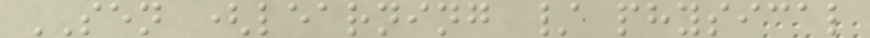SEN (learning / physical
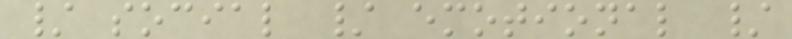/ social / emotional /
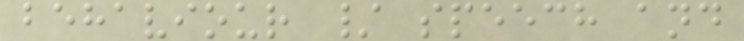behaviour / speech and
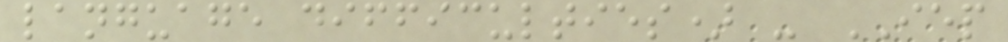language difficulties) - IEP
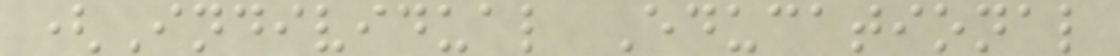(Individual Educational
